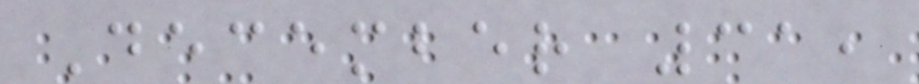December 31,
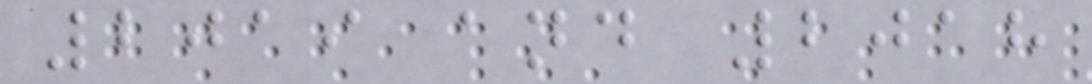2019 and 2018
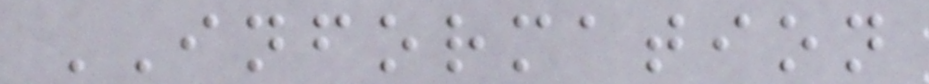INFORMATION
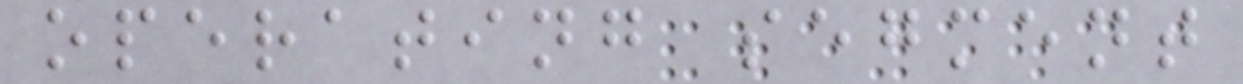operating segment
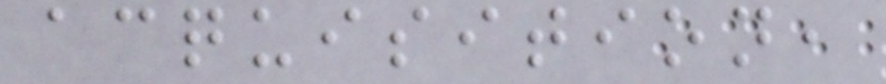acquisition,
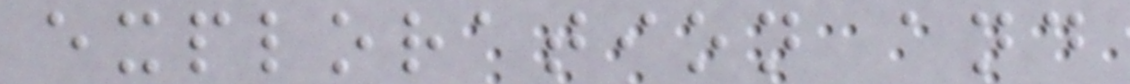exploration and
